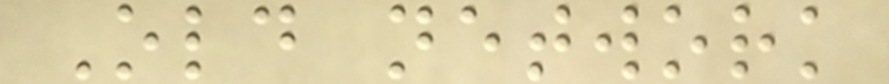Old network
